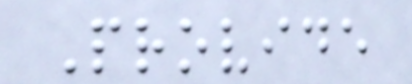Provide
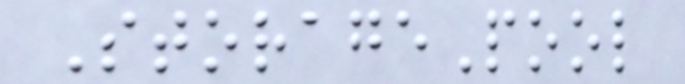StoragePool
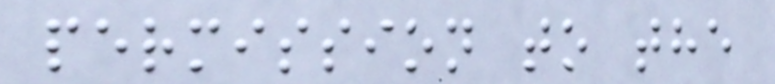permission to the
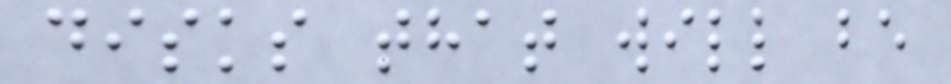disks that will be
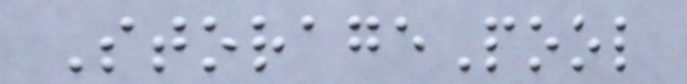StoragePool
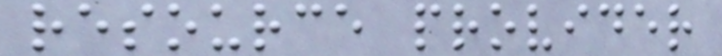resource provider
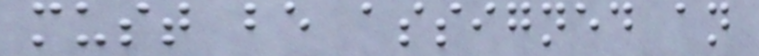must be assigned an
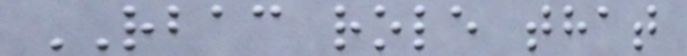RBAC role that
